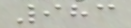983
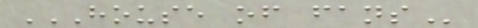HOUSE OF FANS
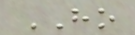HO
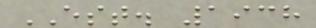EST. 1938
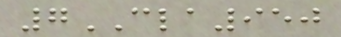7CLA950
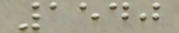1540
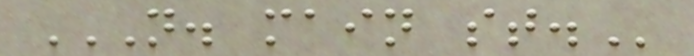N. MAIN ST.
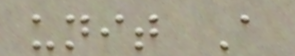unit A
